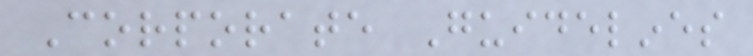Corporate Guidelines
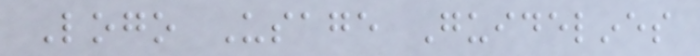Logo Usage Guidelines
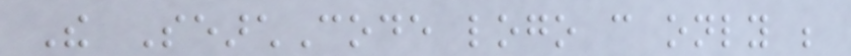The SearchCode logo can only be
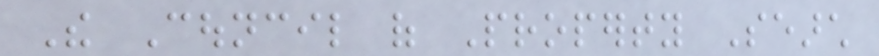The Council of Property Search
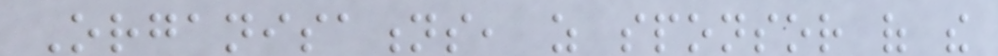Organisations, as sponsor of the
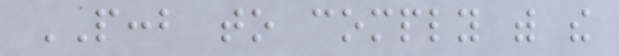PCCB to comply with the
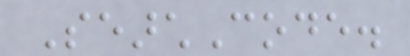SearchCode.
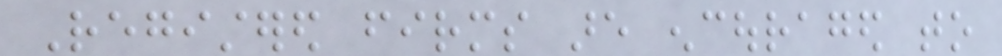Registered firms are encouraged to
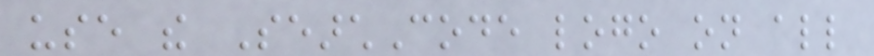use the SearchCode logo on all
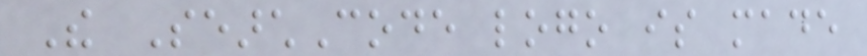The SearchCode logo is made
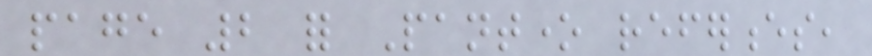page 2 for Pantone references,
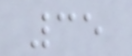35
